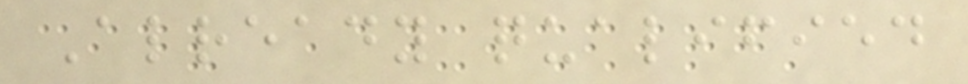Already qualified
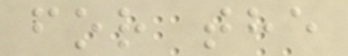for the
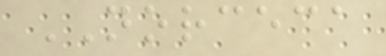NORCECA
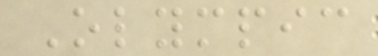Olympic
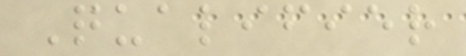Qualifier
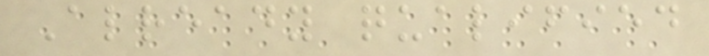Already qualified
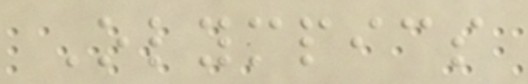Olympics
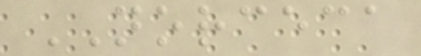NORCECA
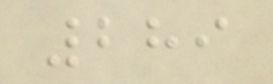289
